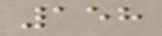158
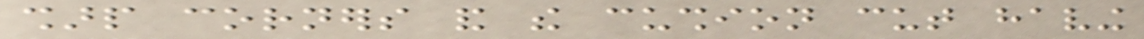sharp corners and the cushion cut having
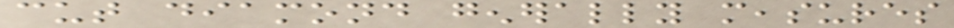cut diamond generally measures
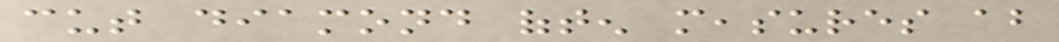cut diamond often measures about
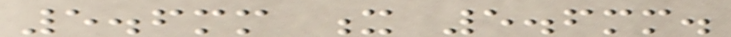5.6mm x 5.6mm.
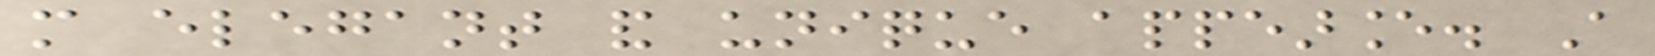more elegant and unique appearance. A
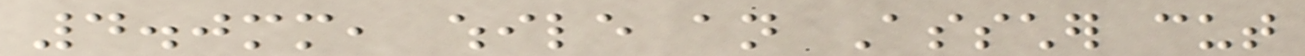4.0mm, while an Asscher cut
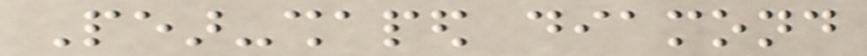Pear-shaped diamond
